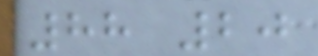88 20
